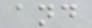and
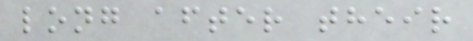long after their
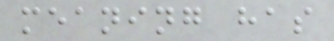meaning has
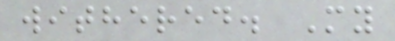withered. My
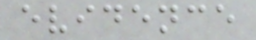evidence
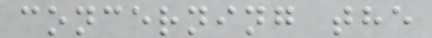concerning the
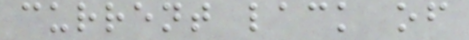current lack of
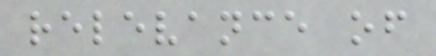relevance of
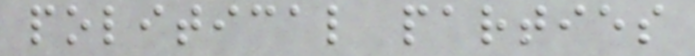political parties
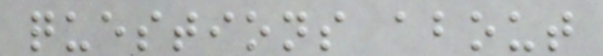questions about
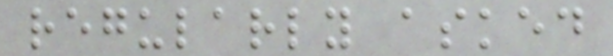regularly asked
